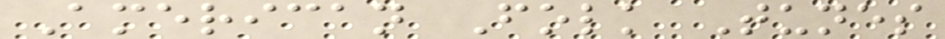American Folk Tunes
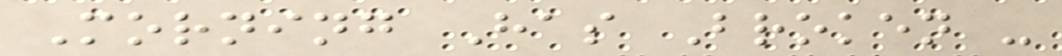Morning Has Broken -
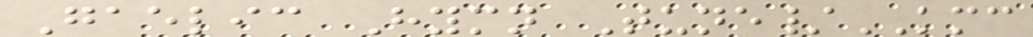Gaelic Hymn Tune/KMC
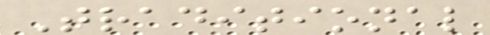Traditional
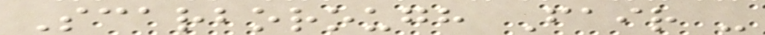Scarborough Fair -
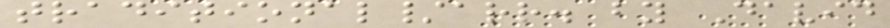traditional/arr. by David
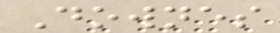Downes
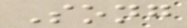Song
